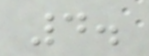4.
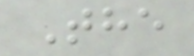The
